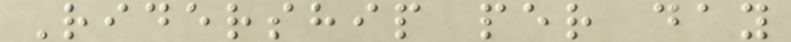Ridership per day
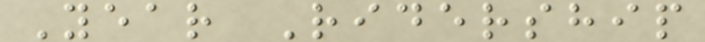Year Ridership
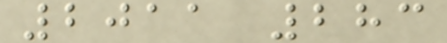2011 283
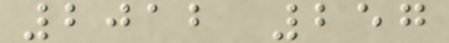2012 257
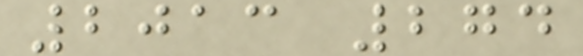2013 274
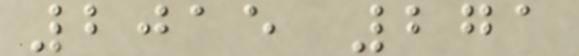2015 271
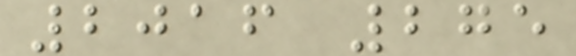2016 275
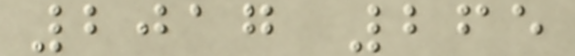2017 265
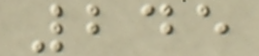245
